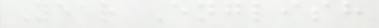Year English
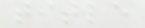title
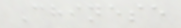Chinese
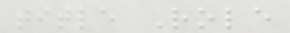title Role
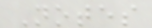Notes
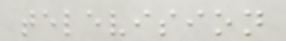television
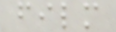film
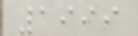1999
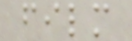film
